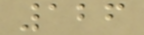126
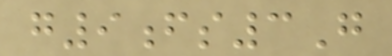g9fs3G
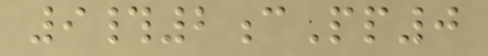9#2cPp0
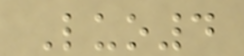Luo4
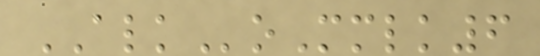ALKoMmlk6
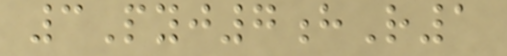3Pyj7hR1
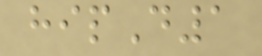hipD1
